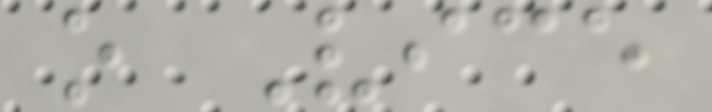o Vice
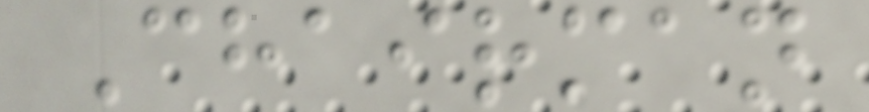Chairman
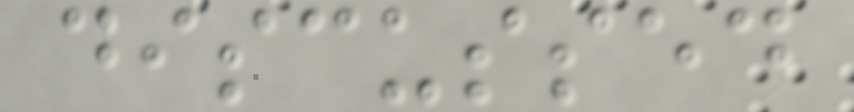discussed
